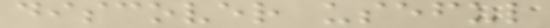discover useful
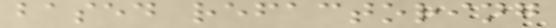based refactoring
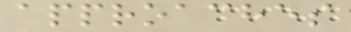approaches
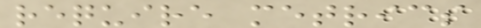require metrics
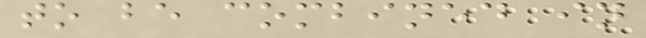to be combined in
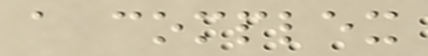a complex
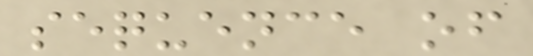sequence of
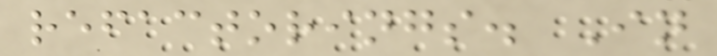refactorings. In
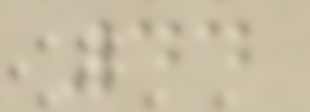44
